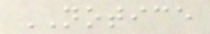NOTICE
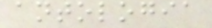antologia
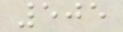505
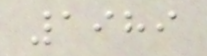1989
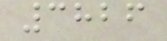3826
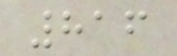816
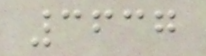3637
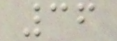36
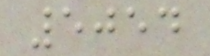5054
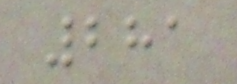281
